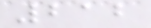212
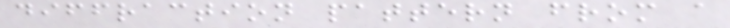diffraction pattern from a
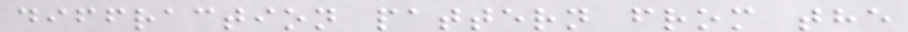diffraction pattern from the
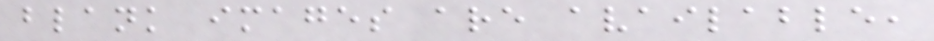blank images are available,
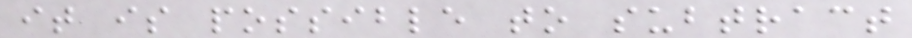it is possible to subtract
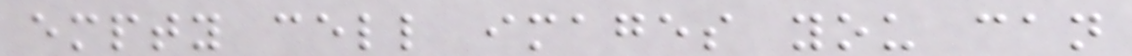empty cell images you can
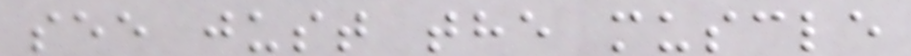see just the muscle
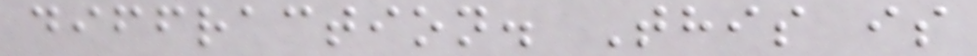diffraction. This is
